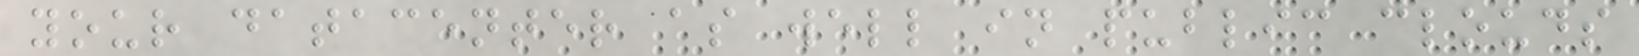your datacenter as well in public clouds
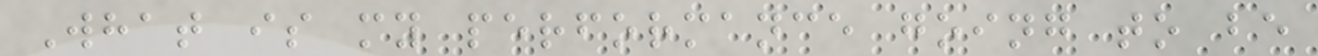What is my performance going to be
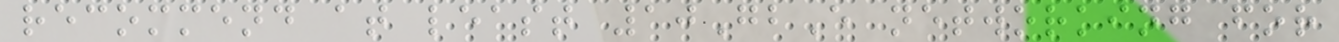recommend at least 10GbE networking for
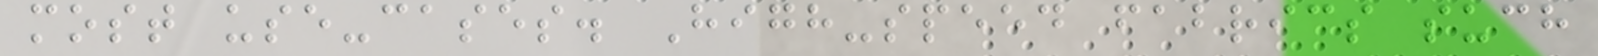most use-cases. High-speed fabrics such
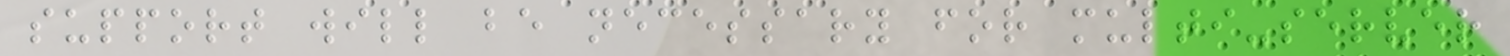support will be necessary for multi-server
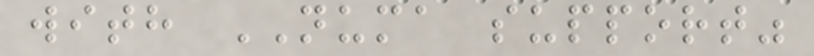with NUMA support"
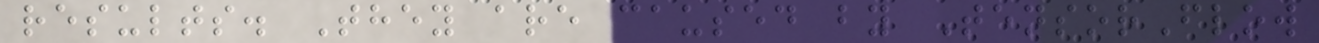results. They are caused by TensorFlow
